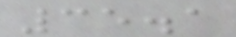35.1
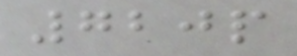720p
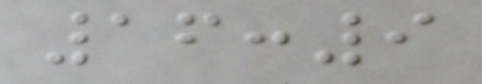16:9
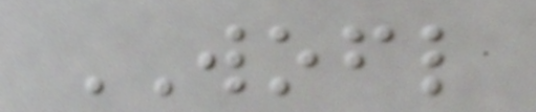WOFL
